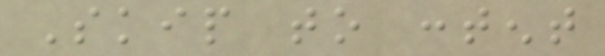Skip to content
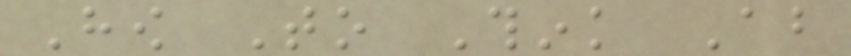How To Think About
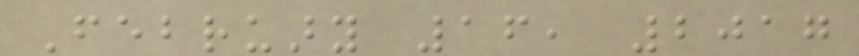February 16, 2017
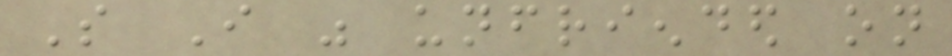So I was unfriended on
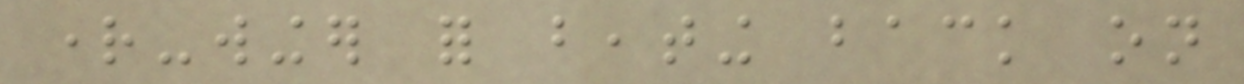right-winger for beating back on
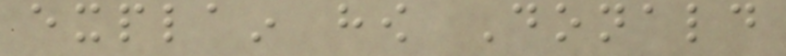explain how Donald
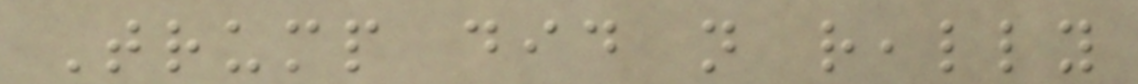Trump did not really
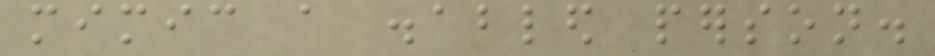mimic a disabled person.
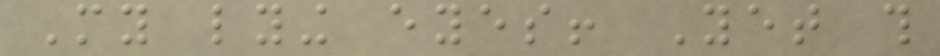My lying eyes! Yet this
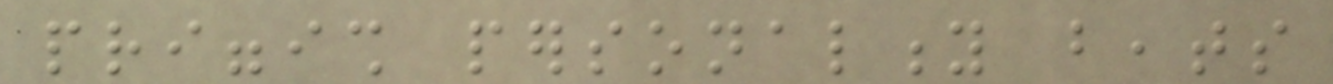priggish personality beats
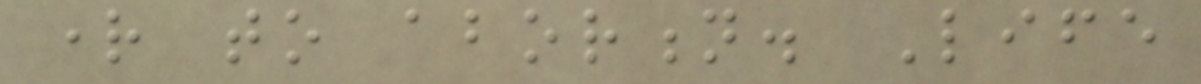right to abortion. Life
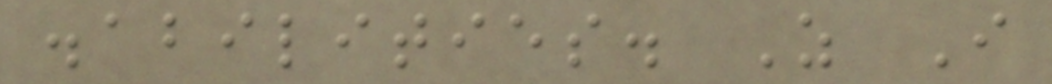disabilities. As I
